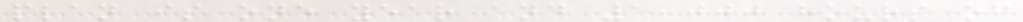plan is one year and 1,000 hours of
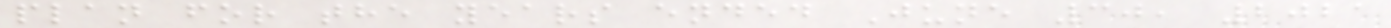plan for the years ended June 30, 2021
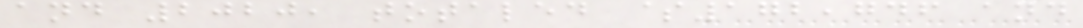and 2020, totaled $172,746 and
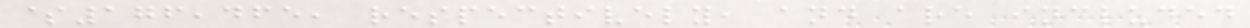$176,465, respectively, and are included
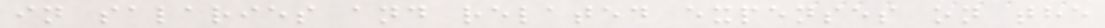in salaries and related expenses on the
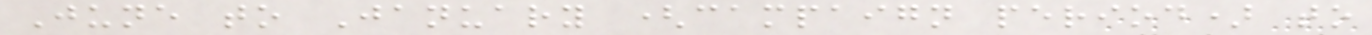June to January (campaign period) to
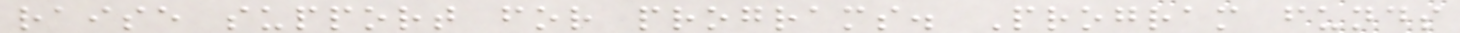raise support for programs. Program funds
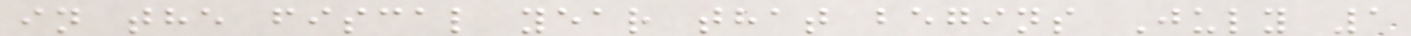in the fiscal year that begins July 1
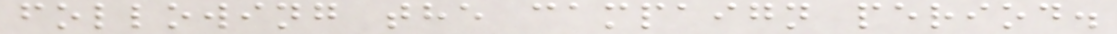following the campaign period.
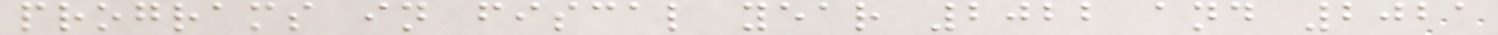programs in fiscal year 2022 and 2021
